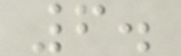6.
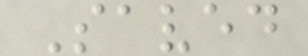Saved
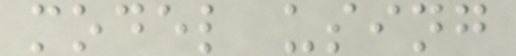model using
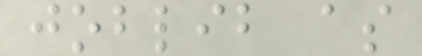joblib as
